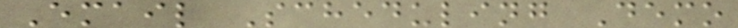Email Scheduling Demo
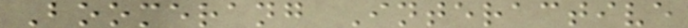Boomerang Interactive
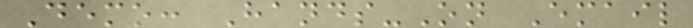Demo: Hands-On Email
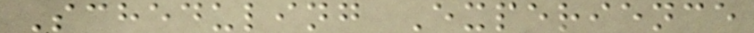Scheduling Experience
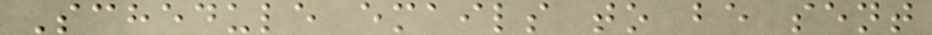Schedule emails to be sent
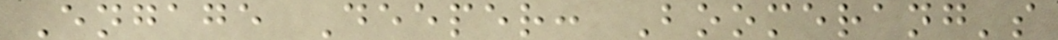Engage Deeper: Boomerang's
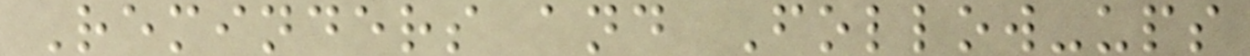Reminders and Follow-ups
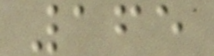165
